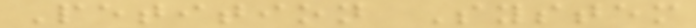Petition System
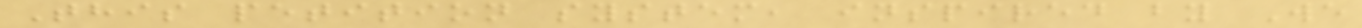This petition system, inspired by We
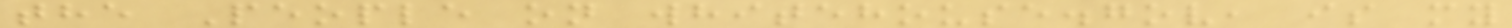the People on whitehouse.gov, is my
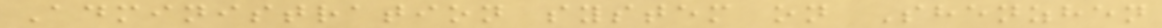Administration system on Shenzhen
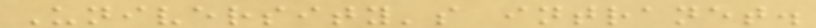University's intranet.
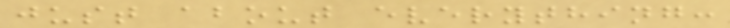just about everything:
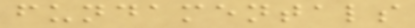fundamentals
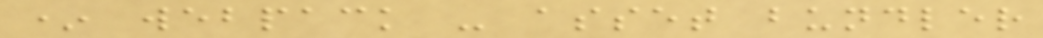* webpack - asset bundler
